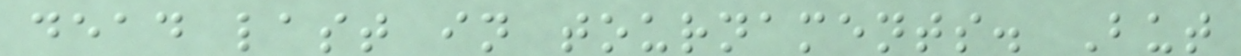dead last in tournaments. But
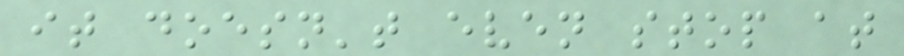it doesn't even stop at
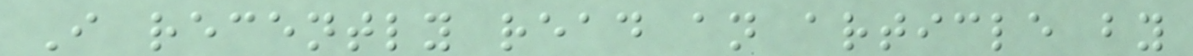I recently read an article by
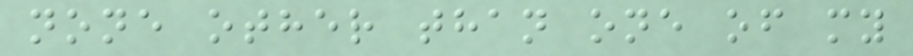none other than one of my
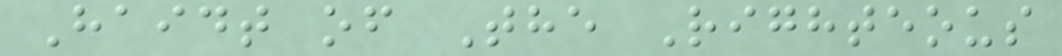Haidt of The Righteous
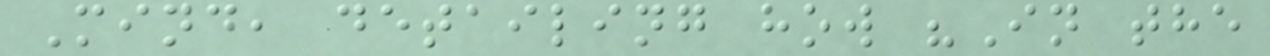Mind, detailing how "In the
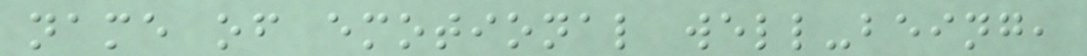name of emotional well-being,
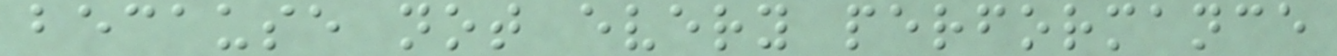because not every performance
